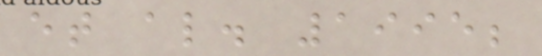et al. 1995;
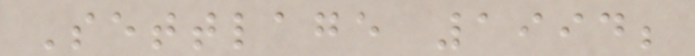Settlage 1994;
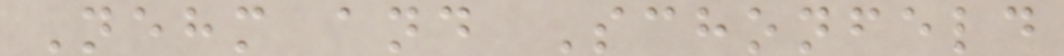Nehm and Schonfeld
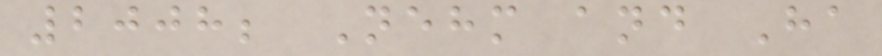2008; Nehm and Ha
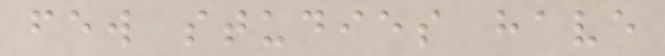few studies have
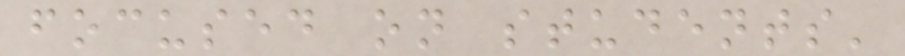focused on students'
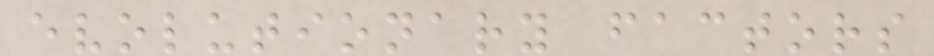evolutionary factors
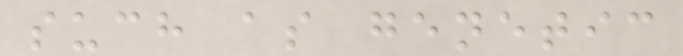such as genetic
